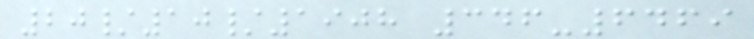20/10/1908 346-6469
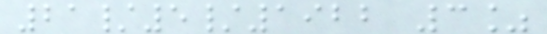21/5/1922 3%
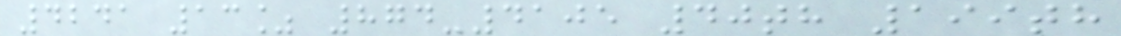4241 13% 874-4105 40th 199th
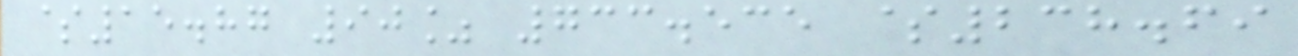$15.87 90% 733.535 $238.69
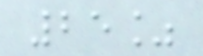25%
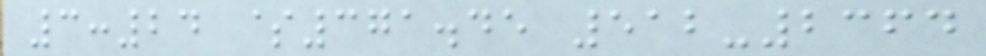3:24 $371.45 512-2364
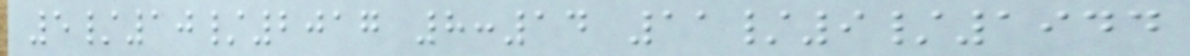5/10/2017 8:14 11/9/1944
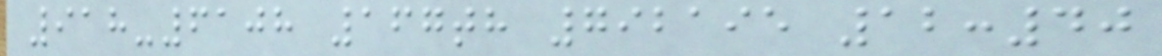918-6108 167th 792195 12:40
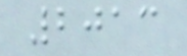2013
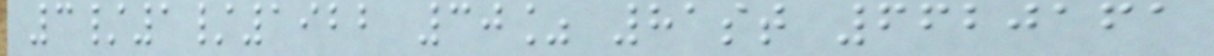3/1/1922 30% 81st 6620161
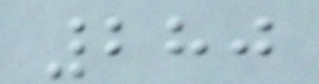280
